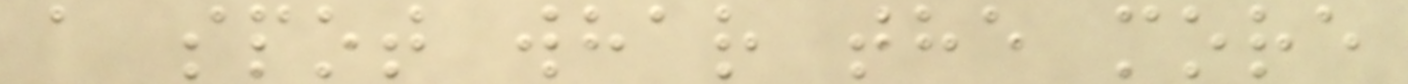a spot whar the more
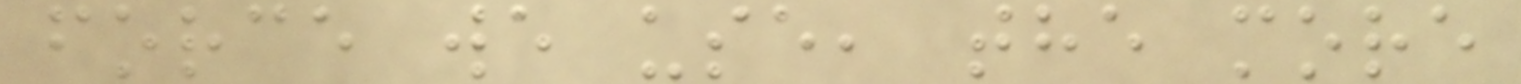force we use, the more
